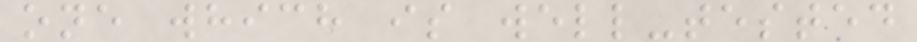one which is well-tested
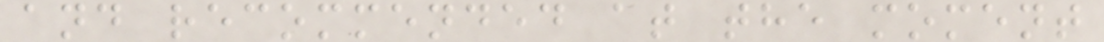and recommended at the moment
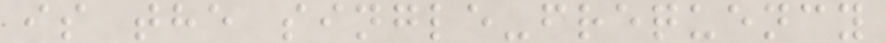is the single-frequency
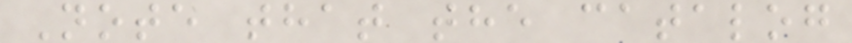Note that the catalog
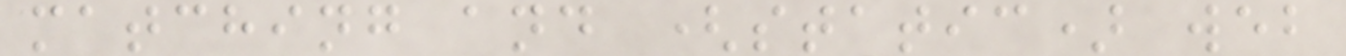matching and (static) web
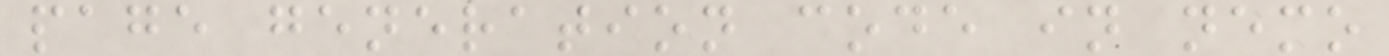page generation code in nemo
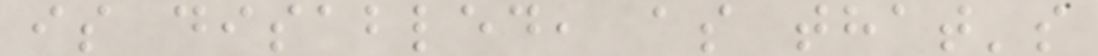is disabled, as that's
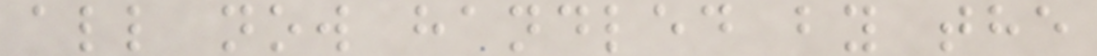all now handled by the
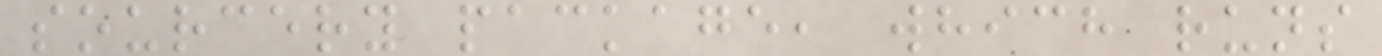sourcery package, which runs
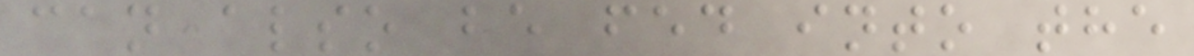can also be fed into the
